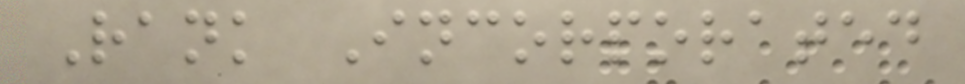Rank Incorporated
